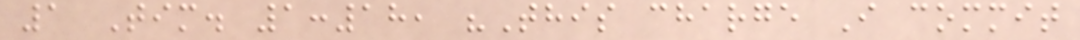1 Tim. 1:18, "This charge I commit
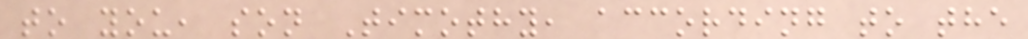to you, son Timothy, according to the
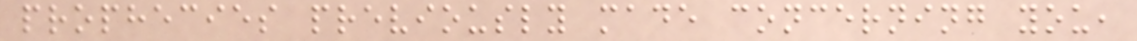prophecies previously made concerning you,
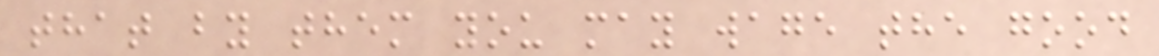that by them you may wage the good
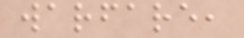warfare,
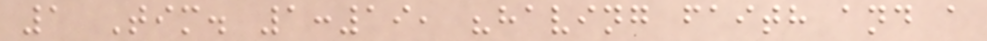1 Tim. 1:19, "having faith and a
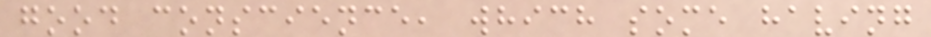good conscience, which some having
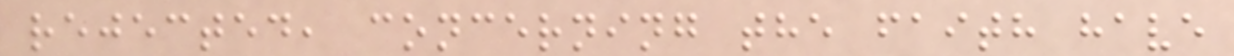rejected, concerning the faith have
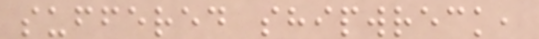suffered shipwreck,
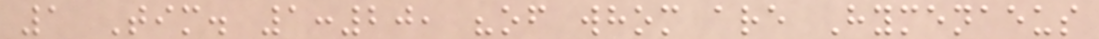1 Tim. 1:20, "of whom are Hymenaeus
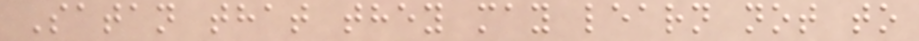Satan that they may learn not to
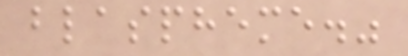blaspheme."
